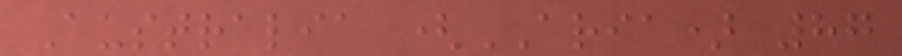Australia (ARIA) 87
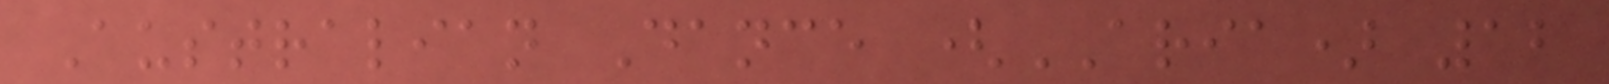Australian Dance (ARIA) 12
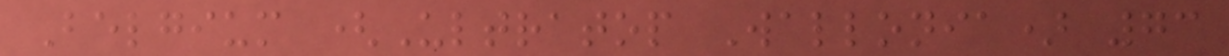Belgium (Ultratop Wallonia) 73
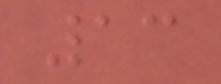13
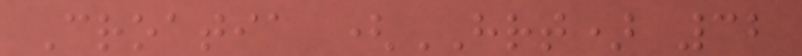Croatia (HRT) 32
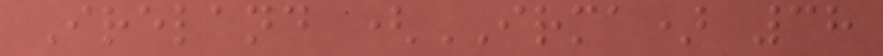Ireland (IRMA) 38
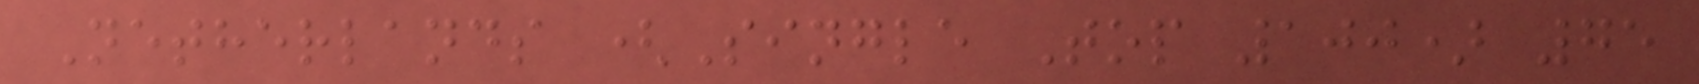Netherlands (Single Top 100) 75
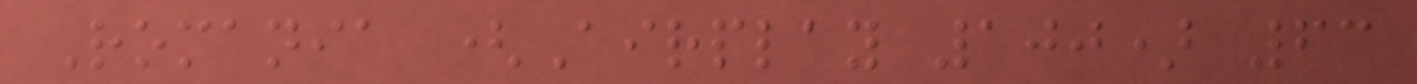Romania (Airplay 100) 63
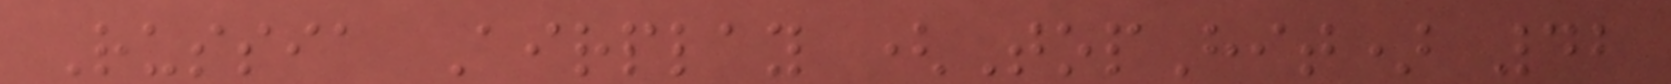Russia Airplay (TopHit) 42
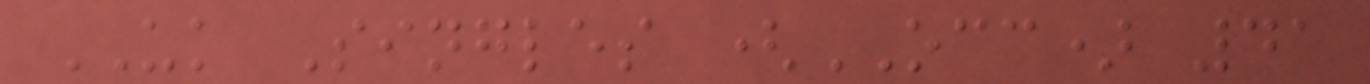UK Singles (OCC) 41
